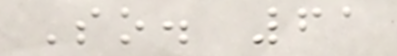So. 61
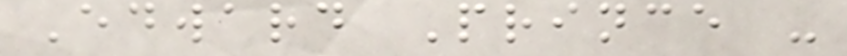Edward Prince -
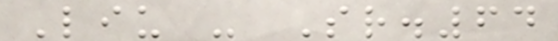Liu - Sr.64
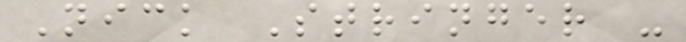Nick Stringer -
